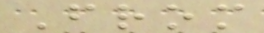From
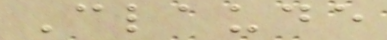Claude
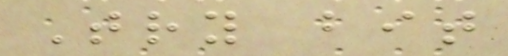Try bit
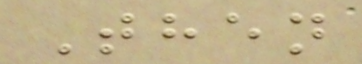Then
